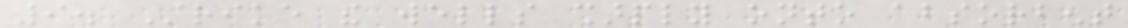9. Strike the wells sharply onto absorbent
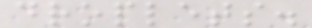droplets.
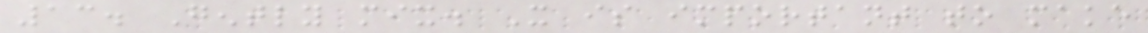13. Gently mix. It is important to make
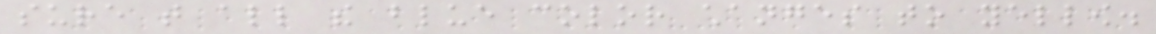sure that all the blue color changes to yellow.
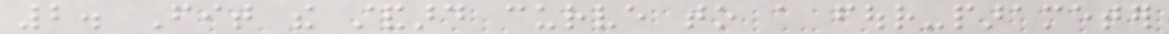2. Fit the standard curve to a four-parameter
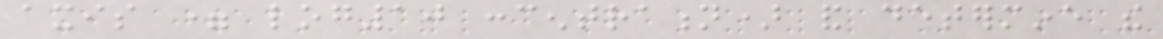axis = log10 concentration) and determine the
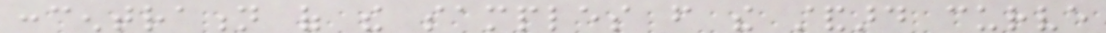concentration of the samples from the standard curve
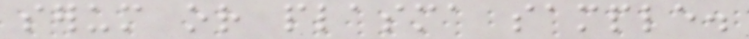serum or plasma sample.
